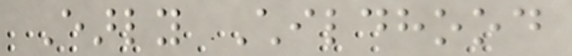Early Childhood
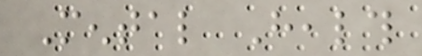Mental Health
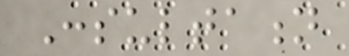Consultation
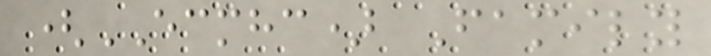(ECMHC) Family
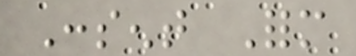Consent Form
